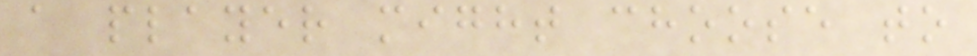a player might choose to
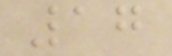17
